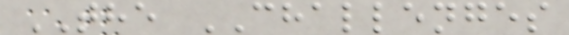THE CHALLENGES
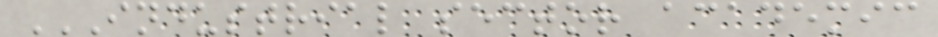INDUSTRIAL SECTOR ACADEMIC
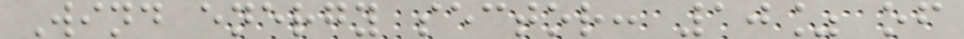Wind energy sector: 10% of
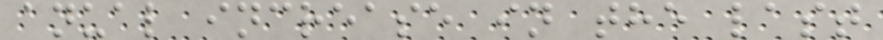anual increase in the last
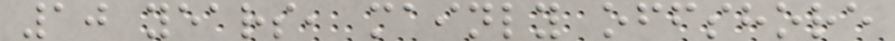10 years, mainly offshore
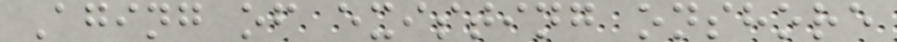Aging of existing onshore
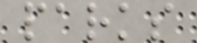parks
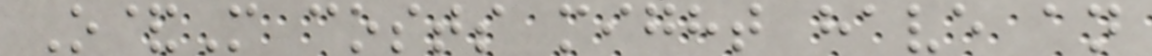O&M costs might have an
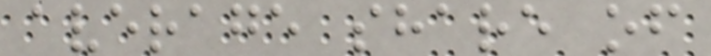average share of
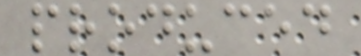produced
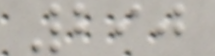290
